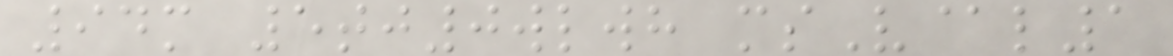94m 5tj0wlwh msV@l1
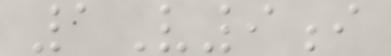1V9i
